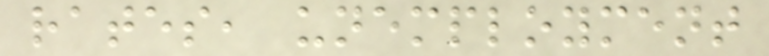rates, unemployment
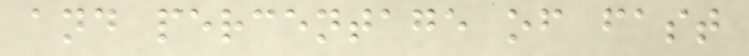and percentage of fast
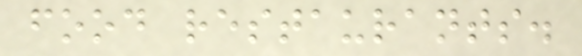food restaurants.
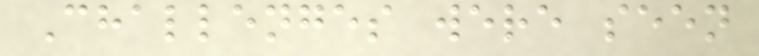Challenges were seen
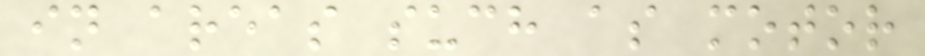in areas such as motor
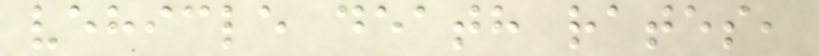vehicle death rates,
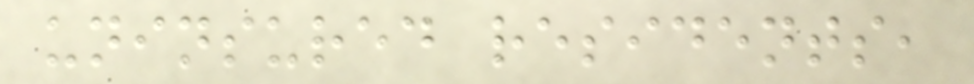uninsured residents,
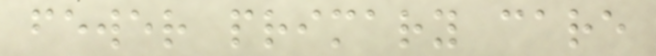fewer primary care
